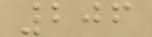206
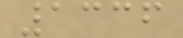1336
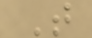T
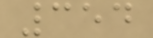354
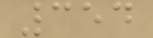354
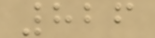826
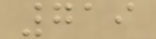719
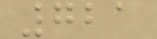721
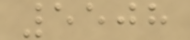5508
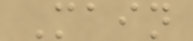Main
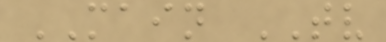MAIN TV
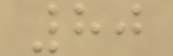80
